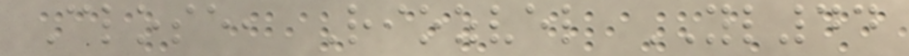Close, Riozvel YL44
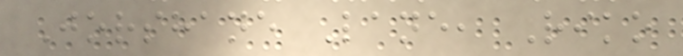Jorshane Lane, Riko
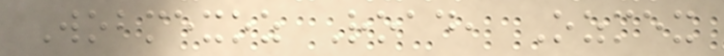Wobmexoz Road, Ozmex
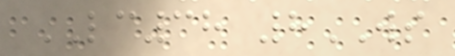LC38 8WS
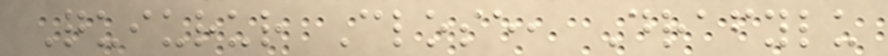Quiurur Close, Drafylu
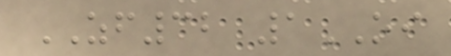ZF32 1OI
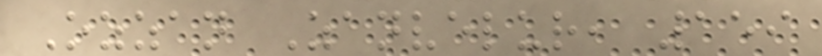Ozzan Zanvelur, 159
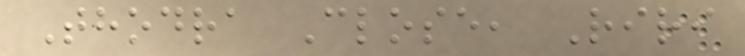Thodra Close, Riri
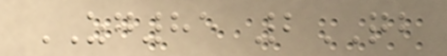ZG85 2QB
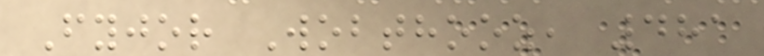Fyjor Wobthooz, 481
